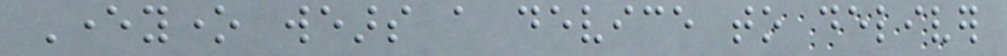Everyone wears a device to deliver
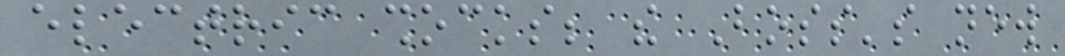electric shocks; the Boss's new
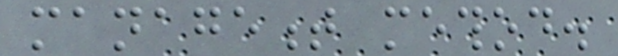management method.
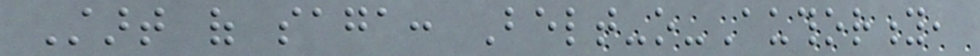Start of saga: Belt-o-Authority,
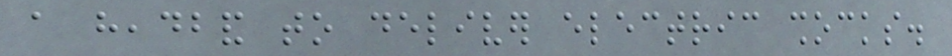a headband to deliver electric shocks.
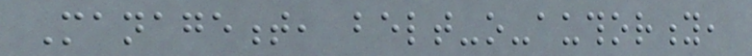Management, belt-o-authority,
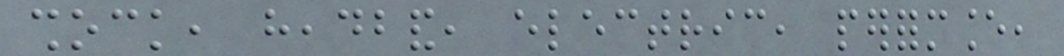shock, headband, electric, performance,
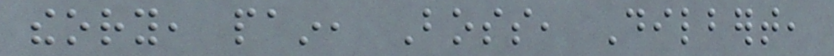theory, pain, Boss, Dilbert,
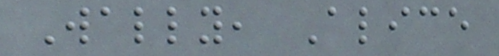Wally, Alice
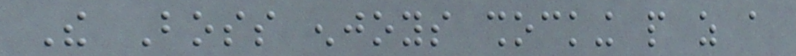The Boss enjoys shocking people as a
